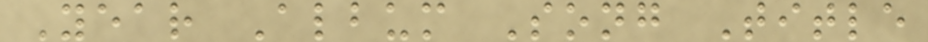Year Album Song Title
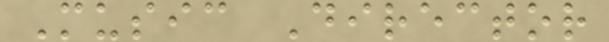Music Director
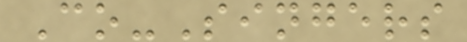Co-Singers
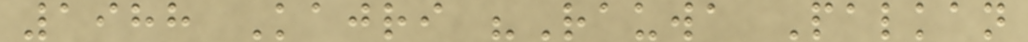1988 Kajri "Rauwa Palkan
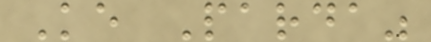Ke Parda"
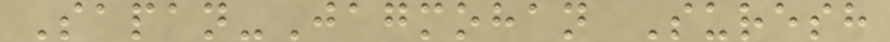Sapan-Jagmohan Suresh
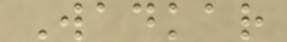Wadkar
